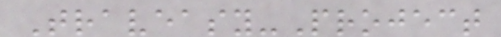Traveasy-Project
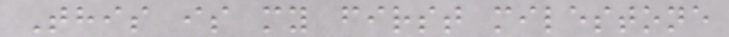This is my first milestone
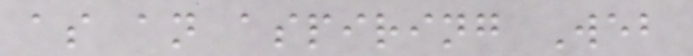as an aspiring Web
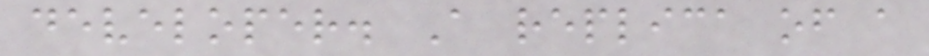developer. A replica of a
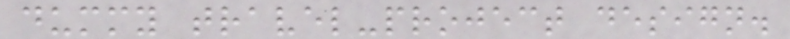dummy travel-project design.
